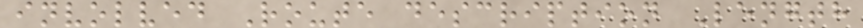involved Route description Length
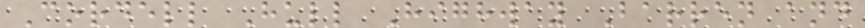Cordell Hull Highway Barren and
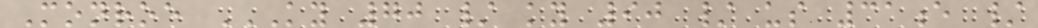Monroe KY 70 / KY 90 / US 31E /
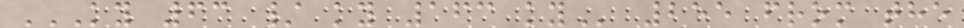KY 63 / KY 163 KY 255 from the
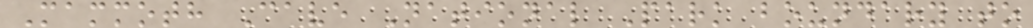Mammoth Cave National Park boundary to
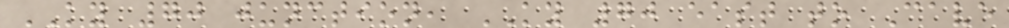KY 70 junction, KY 70 east to Cave
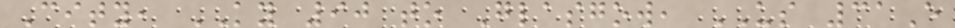City, KY 90 to Glasgow, US 31E
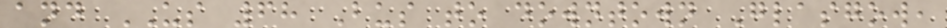and US 68 Bus to downtown Glasgow,
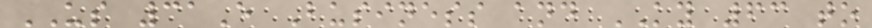US 31E Business and KY 63 to
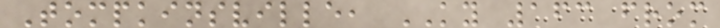Tompkinsville, KY 163 from
